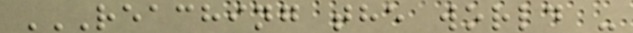REACHING THE WORLD -
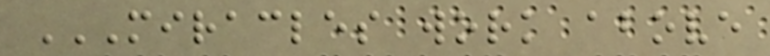MIRACLES WORK ABOVE
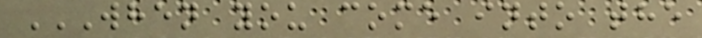WHEN YOU COME INTO THE
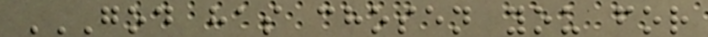GOD HAS CHOSEN YOU FOR
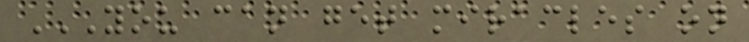YOU CAN GET MIRACLES ON
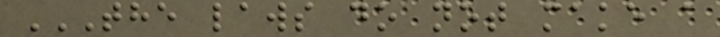THE LAWS DO NOT MAKE A
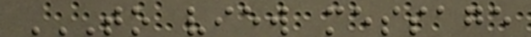TO VIEW MESSAGE
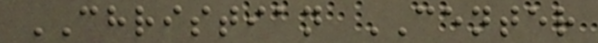CHRISTIAN CENTER
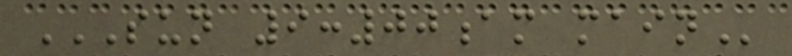SUN 9:00AM MAIN
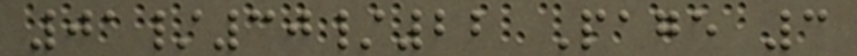01/30/22 Page 3
